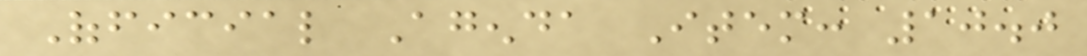Official Agenda Item: 10.0
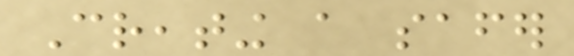Creating a safer
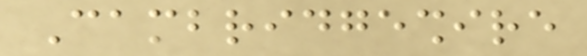Cambridgeshire
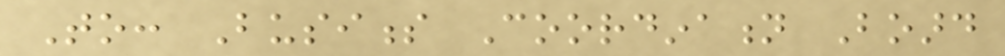To: Business Coordination Board
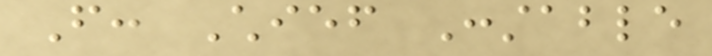From: Chief Constable
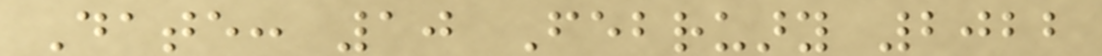Date: 10 February 2022
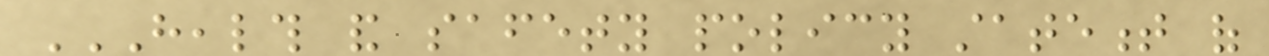HEALTH AND SAFETY POLICY STATEMENT OF
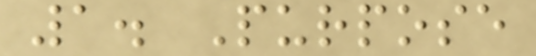1. Purpose
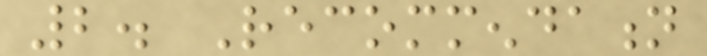2. Recommendation
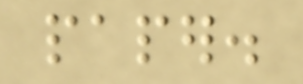paper.
